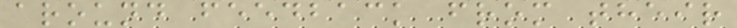around feedback from their
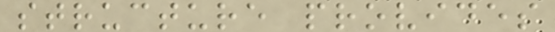structure provides
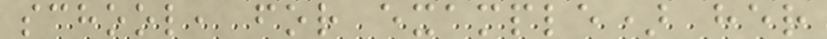school, for example) her
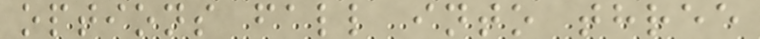options fall into three
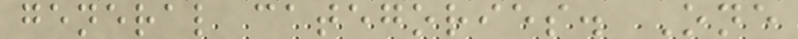general categories. One
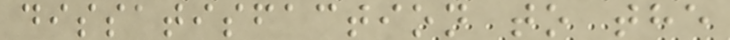dissatisfaction to the
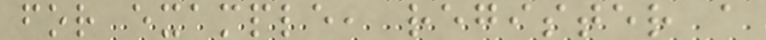for example, register a
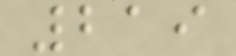219
